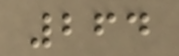264
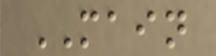MAIN
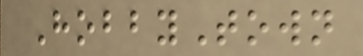HobbyTown
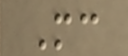Mc
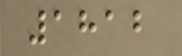1812
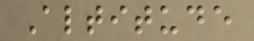Altitude
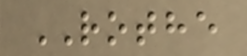ROTHE
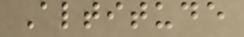Altitude
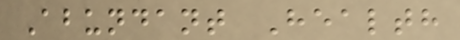Abundant Health
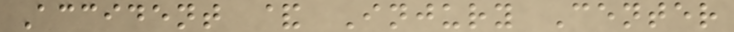Accident & Injury Center
